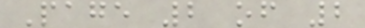Page 2 of 2
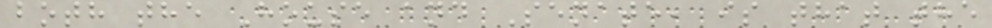both the House and Senate, is that the
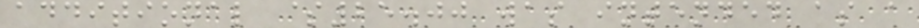additional $25.00 was intended as a
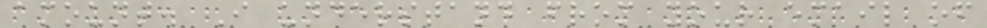amount. I understand from your email of
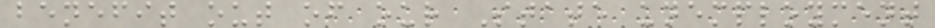benefit out of our State unemployment
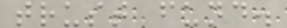trust fund.
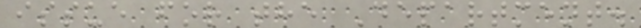issue for the Department.
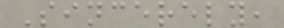Sincerely,
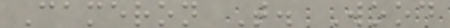Cameron T. Wood
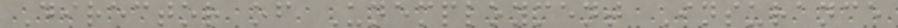Director of Unemployment Insurance
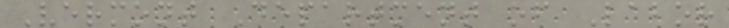Vermont Department of Labor
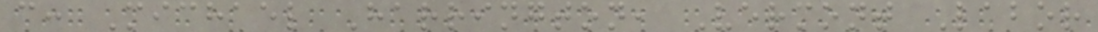c: Michael Harrington, Vermont Labor
